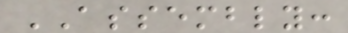ASSEMBLY:
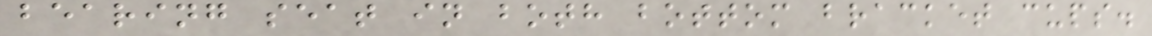bearing seat in both bottom bracket cups.
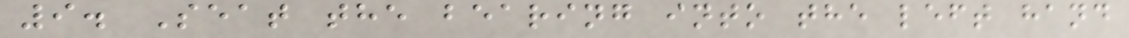9. Seat the bearing into the left hand
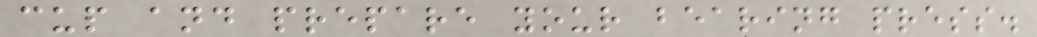cup and prepare your bearing press.
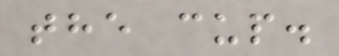the cup.
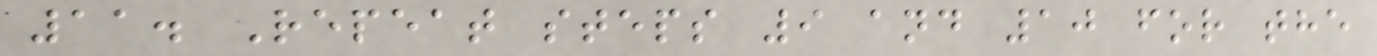11. Repeat steps 9 and 10 for the
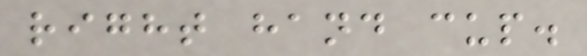right hand cup.
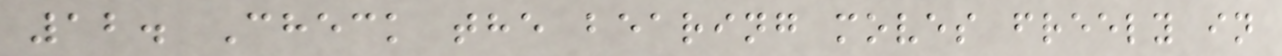12. Check the bearing moves freely in
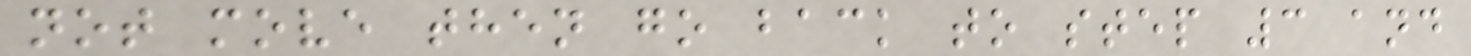not move then go back to step 3 and
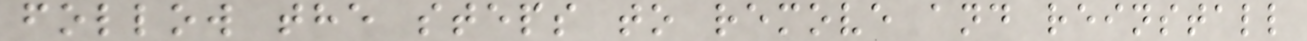follow the steps to remove and reinstall
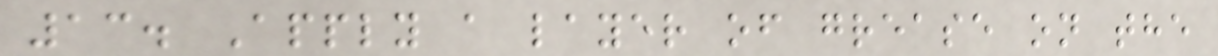13. Apply a layer of grease on the
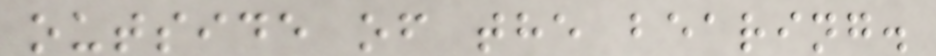outside of the bearing.
